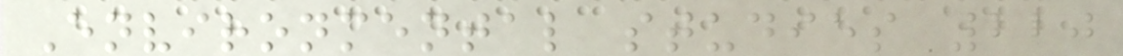Environmental studies 220
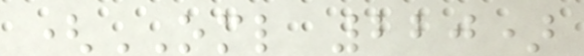(OML 220)
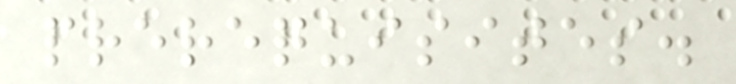prerequisites.
